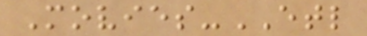Movies-ETL
